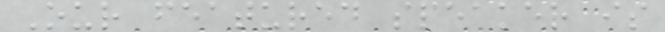Our featured speaker is
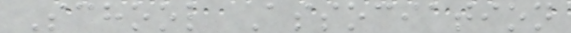School Association
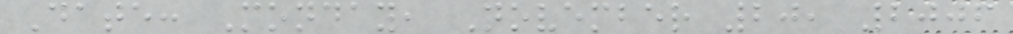Date: Monday, November 20, 2006
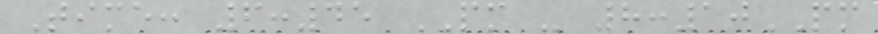Time: 6:45 PM - 8:10PM
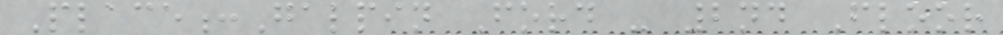Place:Galpin Ford - 2nd Floor
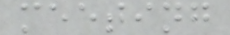meeting
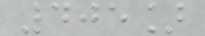405]
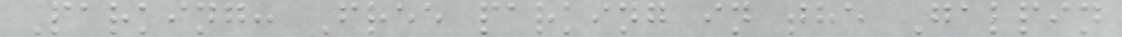Parking: Free parking in the Galpin
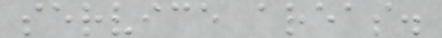service areas.
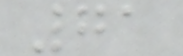71
